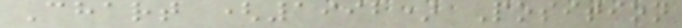Chart (1992) Position
